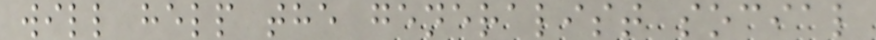will help the generalist social
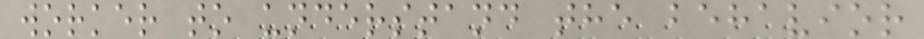worker to understand the behavior
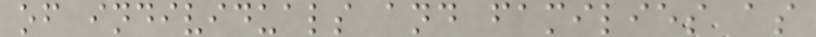of individuals and families as
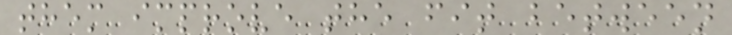them improve the fit between
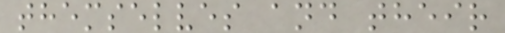themselves and their
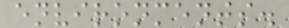environments.
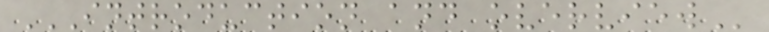INTRODUCTION AND OVERVIEW
